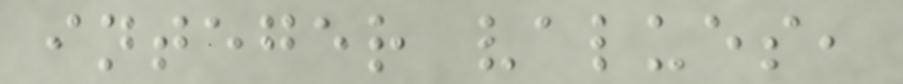integer values,
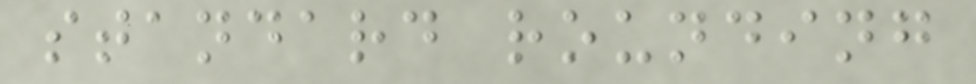standard rounding
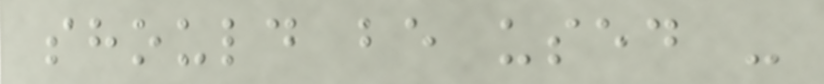should be used -
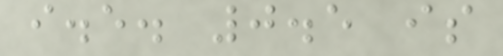i.e. 0.5 is
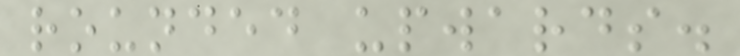rounded upwards.
